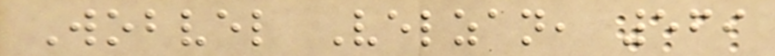Wobvel Velzan, 569
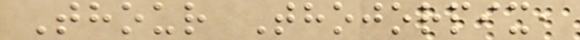Thour Thojorpix,
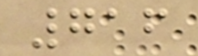716
